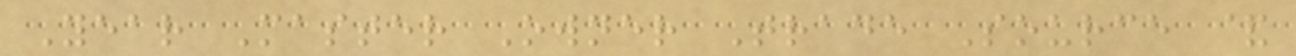Year Master Owner Trade Source &
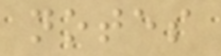notes
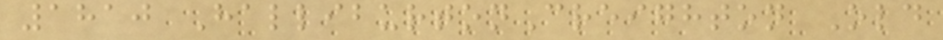1810 HalliburtonCreighton Old
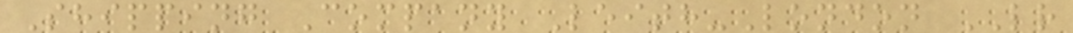Shipping Company Leith-London LR
